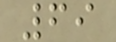69
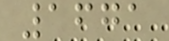1671
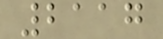2117
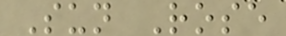Sun Rose
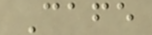Cafe
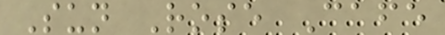Sun Rose Cafe
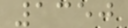1350
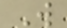W
